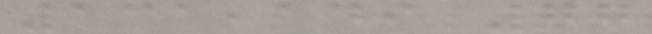131,149 77
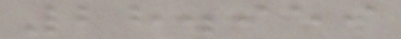28.959
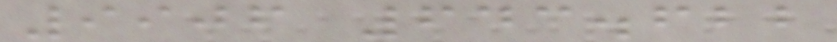9906 643.622
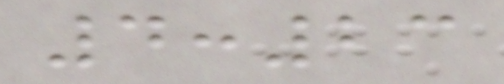4:23
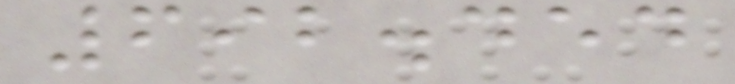692.454
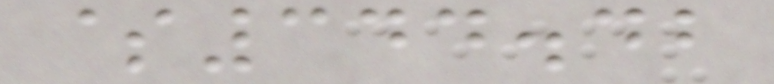$344.42
